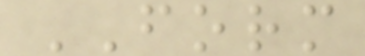FORM
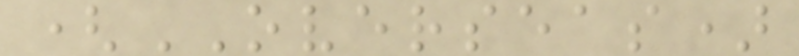(OVERSEAS)
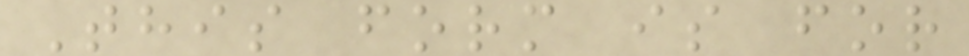This form is for
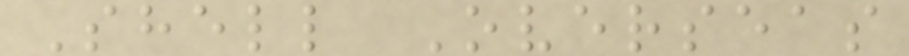Shell Overseas
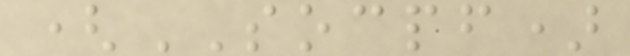(SOCPF)
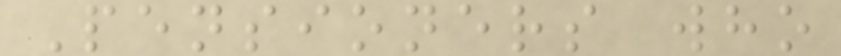Pensioners who
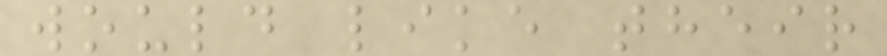would like their
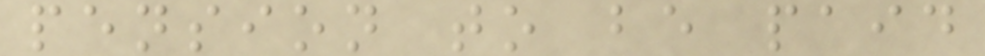pension to be paid
